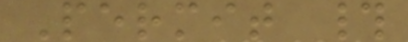Permit #
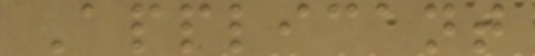Applicant
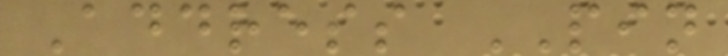Address PIN
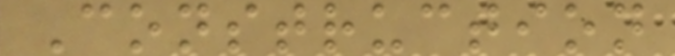Construction
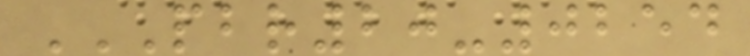PBR20-0254
